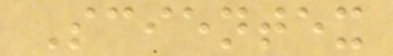Scientex
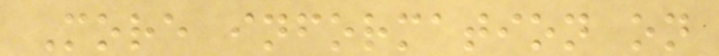More information on
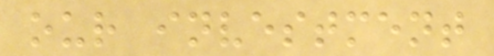our investment
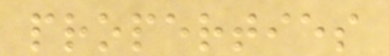properties
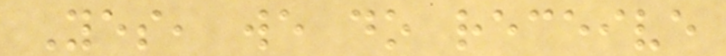Yes, we do receive
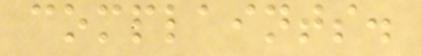complaints.
